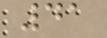41
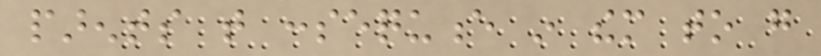parents that consequence in them to go
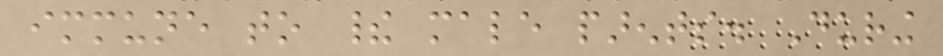immune to their male parents. During
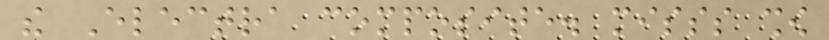the Electra composite. misss show
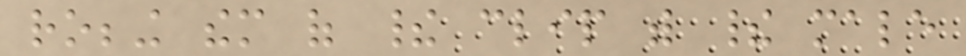robbing them of their clip with their male
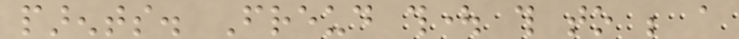parents. Freud thought this to be a
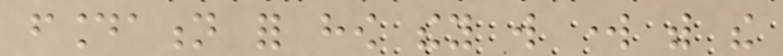foundation for how they will work with the
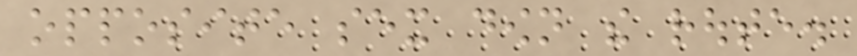opposite sex down the route.
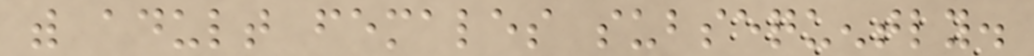with adult females subsequently.
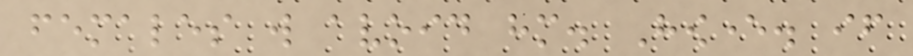females will avoid him. However. if
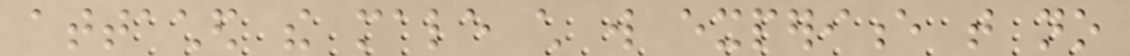attached the male child will experience that no
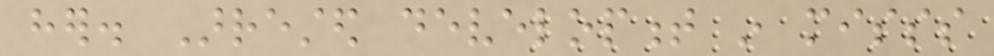her. Arrested development in misss
